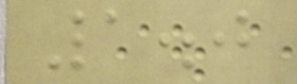1.0
